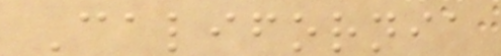California
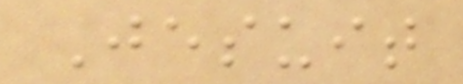Jesuit
